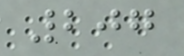207
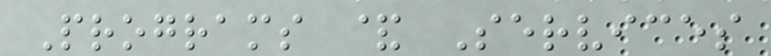Programs & Services
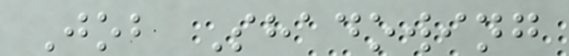Job Shadowing
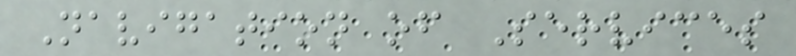Navigation of Services
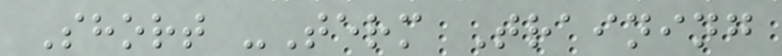Short -Term Training
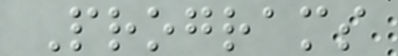Programs
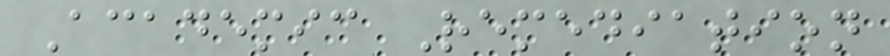Academic Remediation
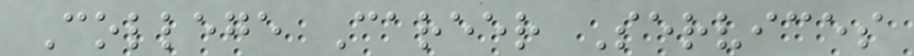College Career Services
